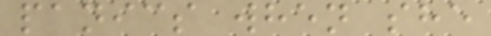panics when she
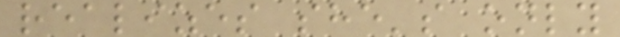realizes she's only
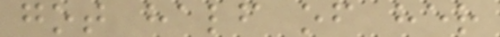got half of her
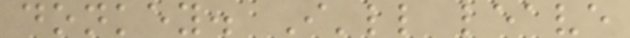donkey. I'll leave
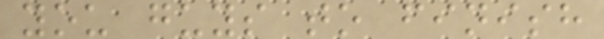you guys to finish
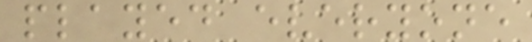played everyone
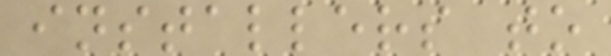installers to
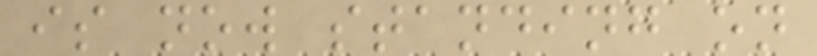is now standing on
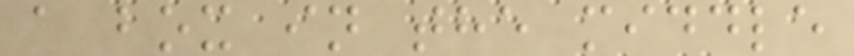a box in the middle
